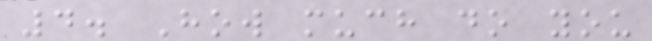4. How much do you
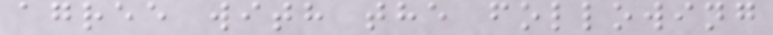agree with the following
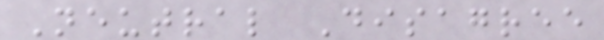Neutral Disagree
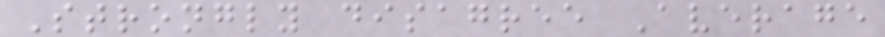Strongly disagree Average
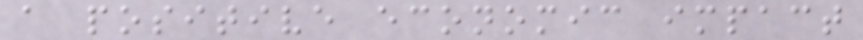a positive economic impact
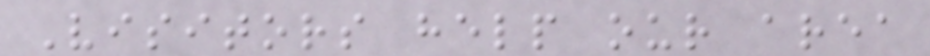Visitors help our area
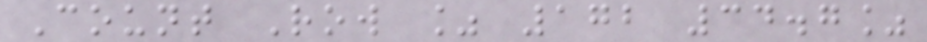Count Row % 172 34.7%
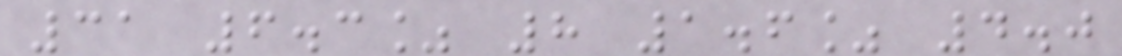31 6.3% 8 1.6% 4.0
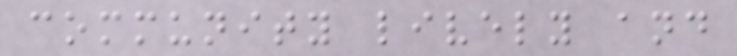community lively and
